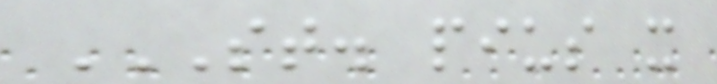ST. PIUS X
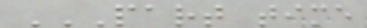PART TIME
